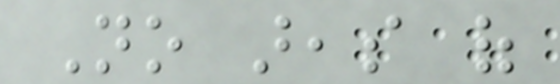No areas of
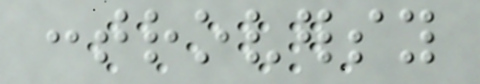controversy
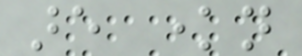are known
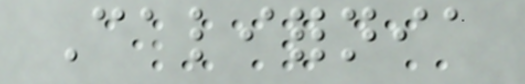California
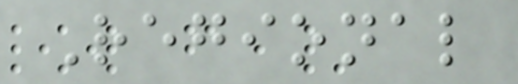Regional
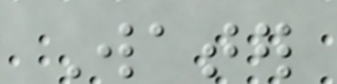Water
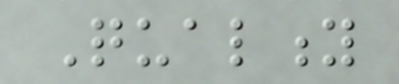Quality
